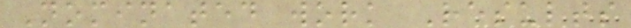Nominated work Results
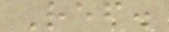Ref.
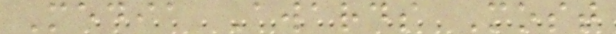Media Awards Most
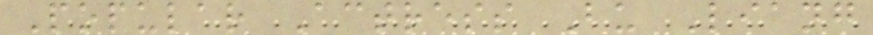Popular Actress Bu Liang
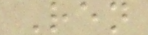Ren
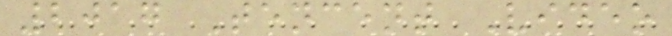2017 Tencent Video
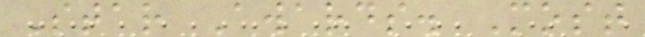Star Awards. Most
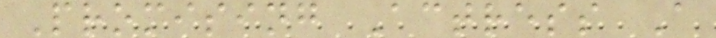Promising Actress A
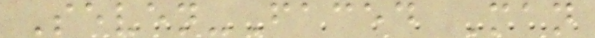Seven-Faced Man
